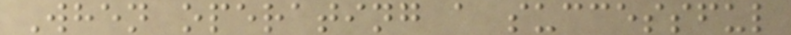When operating a successful
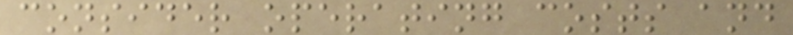consider operating costs and
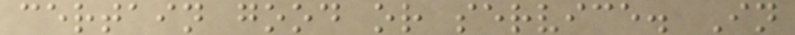certain good or service. In
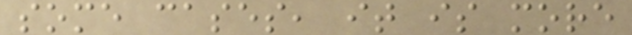some cases, it is more
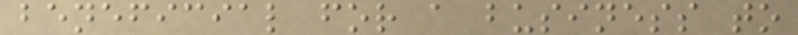beneficial for a business to
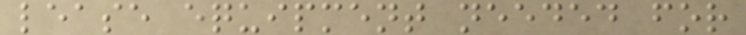lease equipment needed for
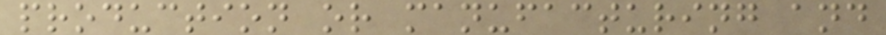production or manufacturing and
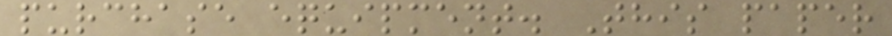purchase equipment. This paper
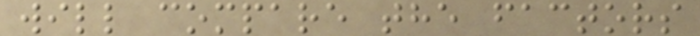will compare the factors
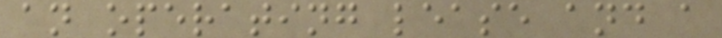an operating lease and a
